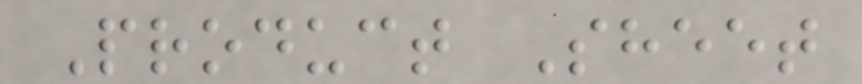Product Sheet
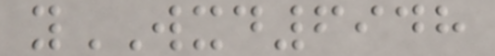yWXD6948
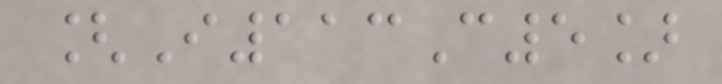[I113C5]
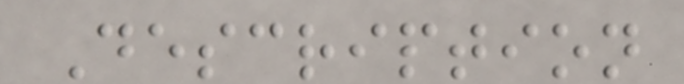Description
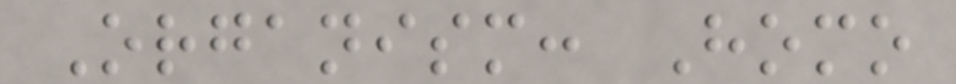Organism: Homo
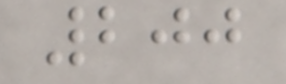200
